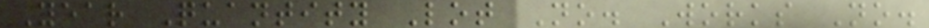Year Quantity Lot No. Works No.
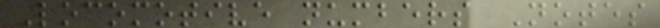Locomotive numbers Notes
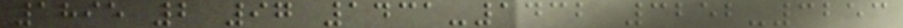1895 2 97 1431-1432 3252-3253
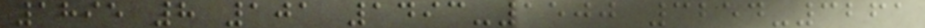1895 8 101 1493-1500 3254-3261
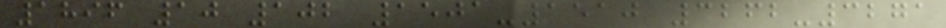1896 10 102 1501-1510 3262-3271
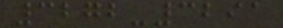3272-3291
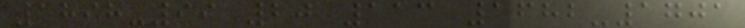1898-99 20 113 1682-1701
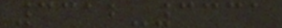3312-3331
